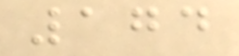174
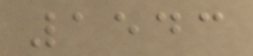1543
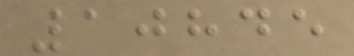10845
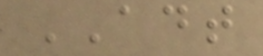ADT
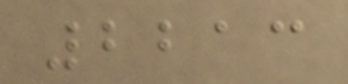2213
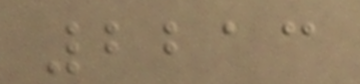2213
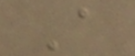A
